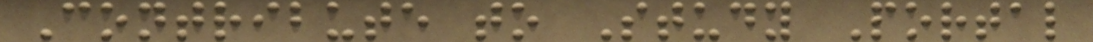Contribute to Study Portal
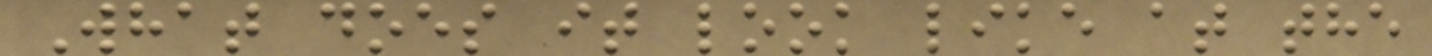What does it look like at the
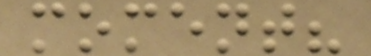moment?
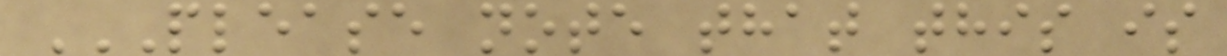PLEASE NOTE THAT THIS IS
